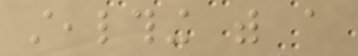stealthing with a
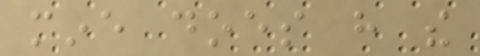mine does have the
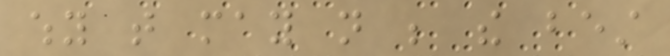why that may not be the best
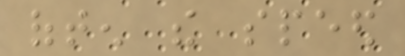often the speed
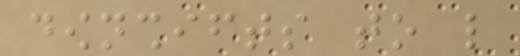downshifts to like
